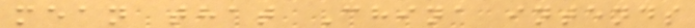mean that China intends
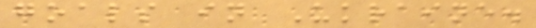goals in Ukraine.
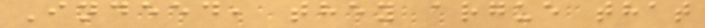Indeed, they argue that
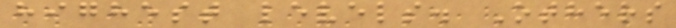highest levels. Others
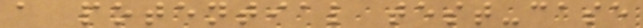a potential test-case
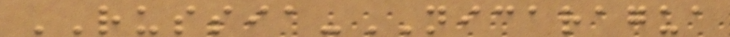RUSSIA-NICARAGUA
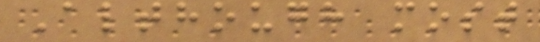Although most
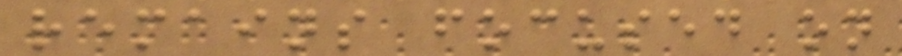remains focused on
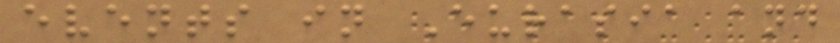events in Eurasia and
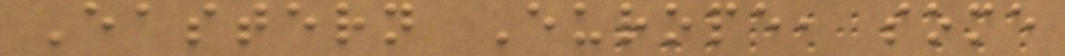Eastern Europe, some
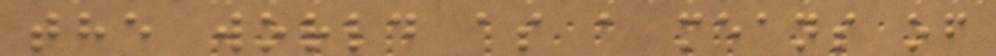the world as a means of
